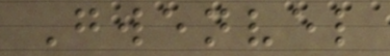Gwenvel
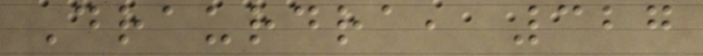Draurdra, 327
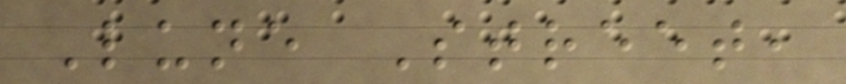Lune Street,
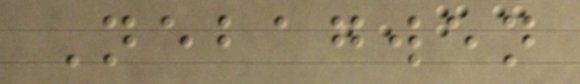Nebagwen
